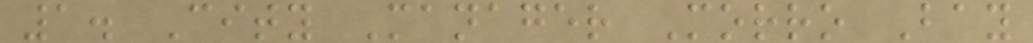1. City Manager Morro Bay
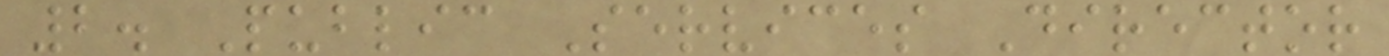2. Public Services Director
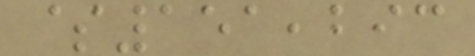$151,293
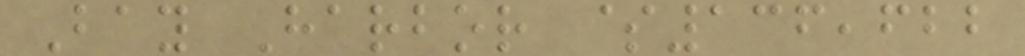Bay Harbor $136,622
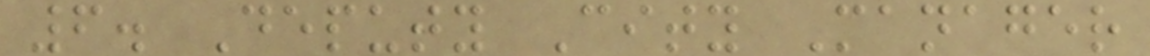6. Deputy City Manager
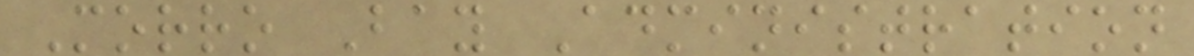Morro Bay Administration
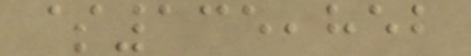$135,852
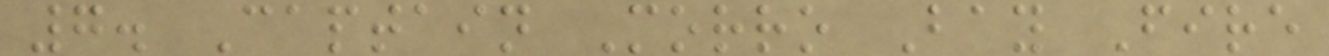7. Captain Morro Bay Fire
